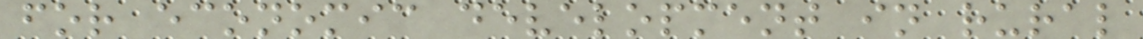for economic development in rural
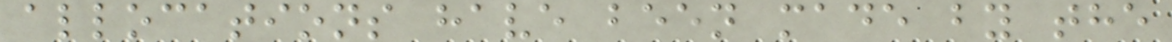allocations have been made by the
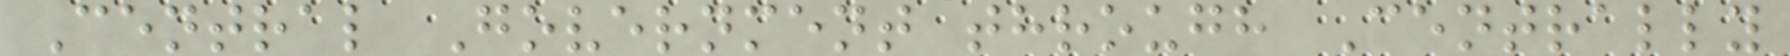Central Government through Centrally
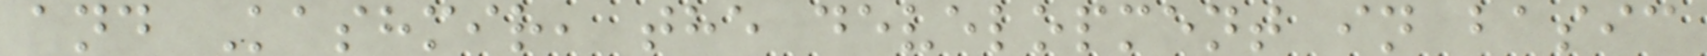and Kashmir, the development in basic
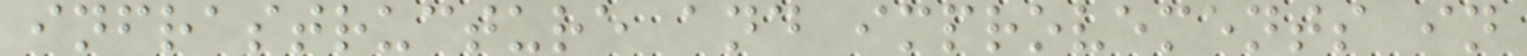infrastructure and improvements in
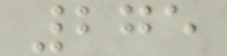275
